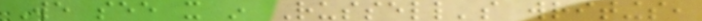We see it in Russell's writings,
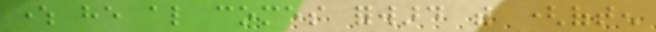where he also comes forward with (often
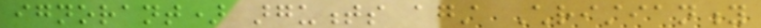ignorant) arguments against Christianity
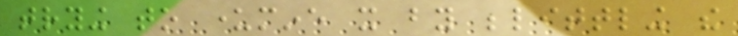trying to undermine it by belittling the
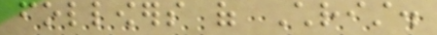followers of Christ.
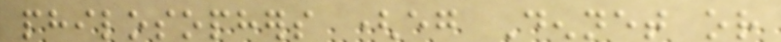philosophers (eg Dennet or
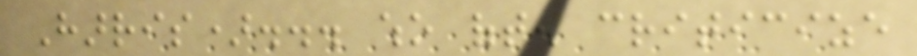Harris)... who often criticize
